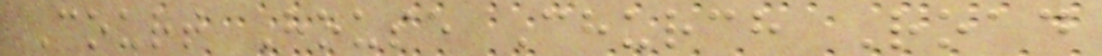Court House Church Road
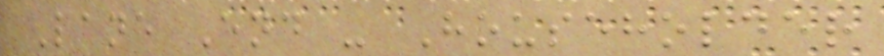Lane End - Householder
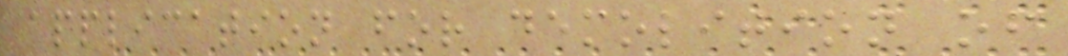application for demolition of
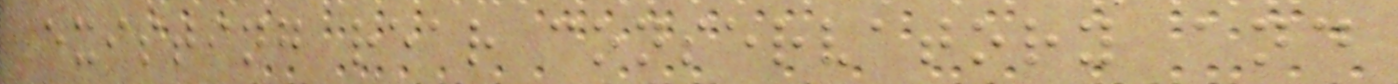existing rear conservatory and
